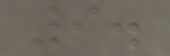9.
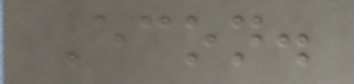Econ.
